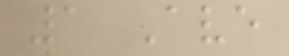1 Ave
